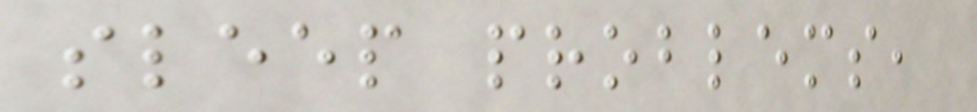sleep problems,
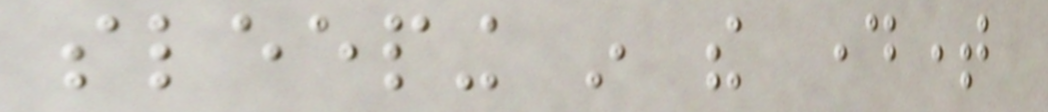sleeping in the daytime
